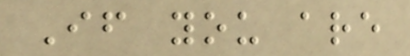If you are
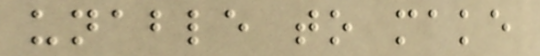unable to make
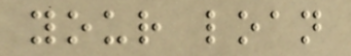your loan
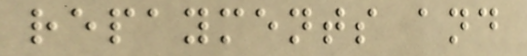repayments and
